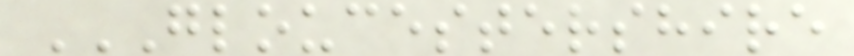GLOUCESTERSHIRE
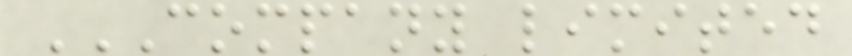COMPANY LIMITED
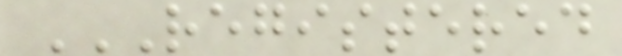REGISTERED
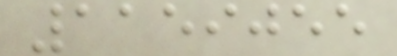1159055
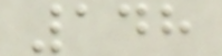148
